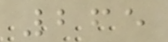265
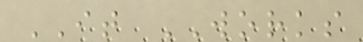IT WORKS
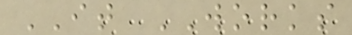IT WORKS
